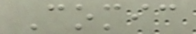Comic
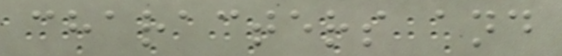characters and
